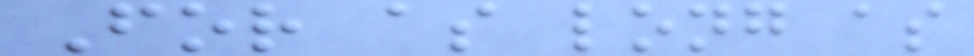For as long as
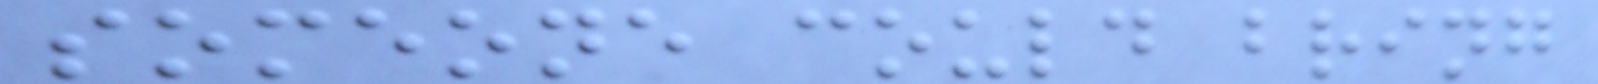someone could bring
